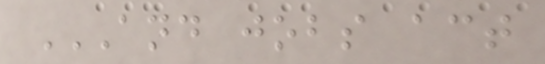AND JOBS ACT
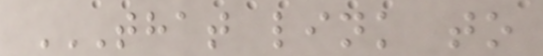THAT LINK TO
